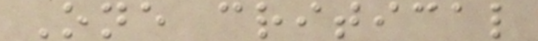One critical
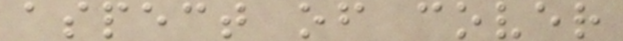aspect of cover
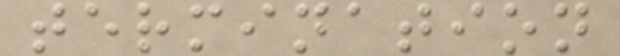termination
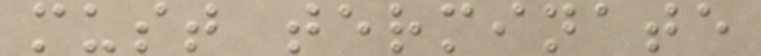must terminate
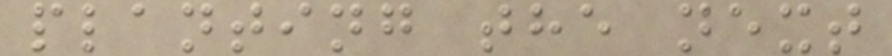planting the next
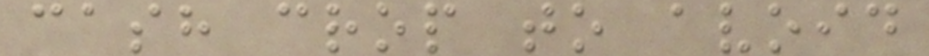cash crop to avoid
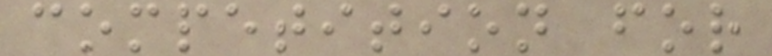competition for
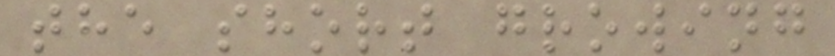the short growing
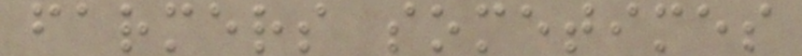farmers sometimes
